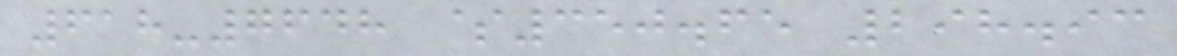618-7648 $350.65 298.93
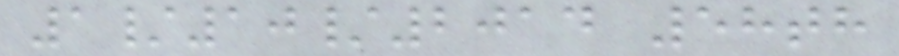1/10/2014 58th
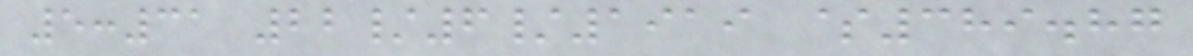5:31 22/6/1919 $389.87
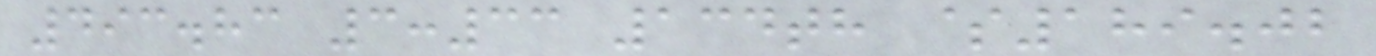493.83 3:33 134th $189.02
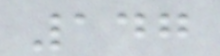147
